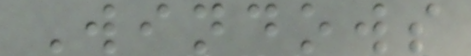Windows
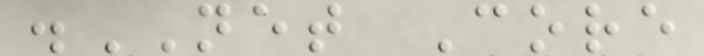.NET Core
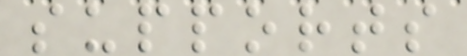supports
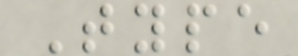Type
